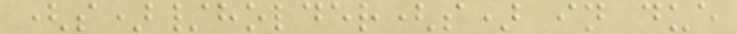(s)/holder(s) in due
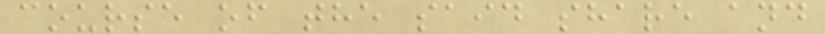course of the said share and
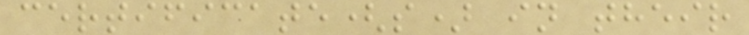certificate(s) in their
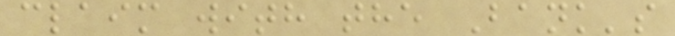claim with the Bank's
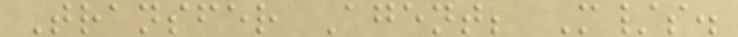Transfer Agent; M/s.
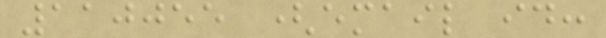110055 (email id:
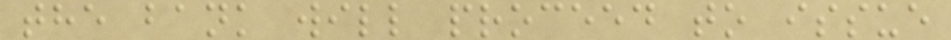the bank will proceed to issue
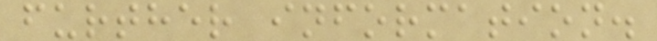further information.
